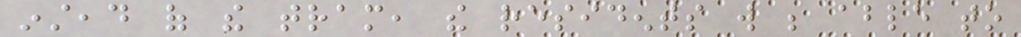instead of the tram, the residents will be able to
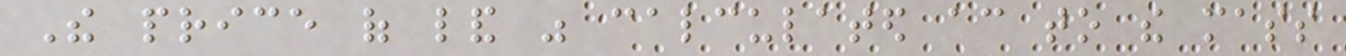The price of land was calculated according to the mass
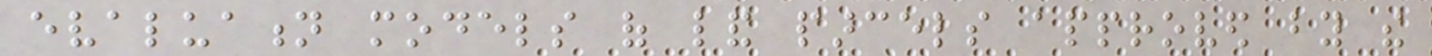evaluation models of land parcels approved by the
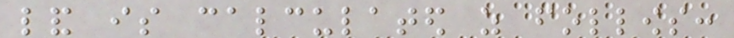land is calculated as follows:
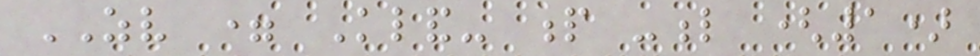ZV = Kland- p -l (1)
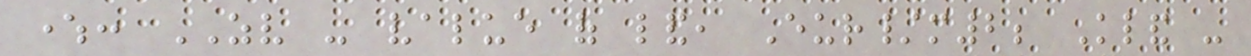where: ZV - value of land, Eur/m2; Kland -
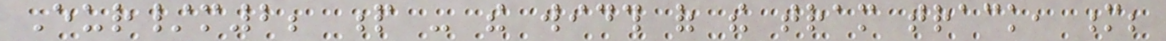Eur/m2; p - the width of the tram track, m;
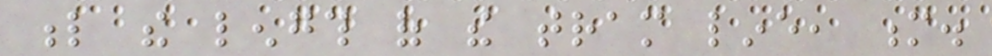l the length of the tram line, m.
